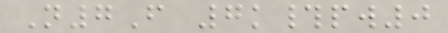N7F 7k#pw0
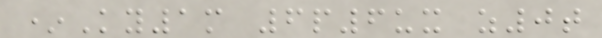*Ky1m 6p6ux z0t
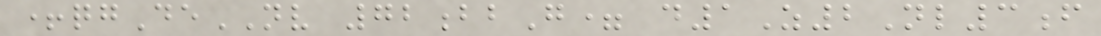+qgDeNV 72bbG= d1Z2Nl3f
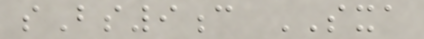sBs9c SXA
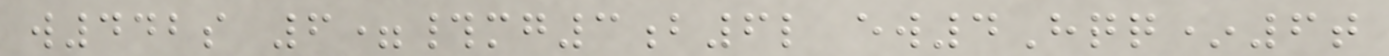w442s 6=#mg3b6l ew4Hqq*6t
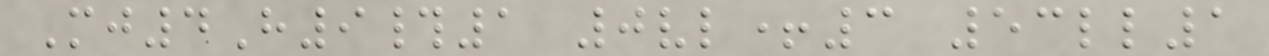Mj4H9#1 0vl+3 53ll1
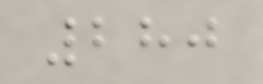280
